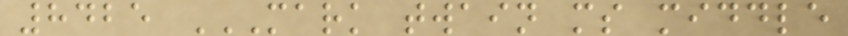8425 MARK TWAIN MS MIDDLE
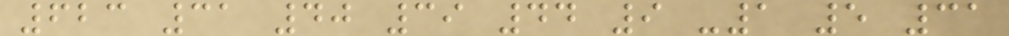623 31 40 39 44 9 -1 5 31
